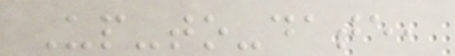Up-to-date,
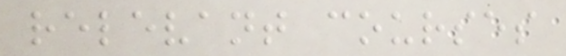relevant courses
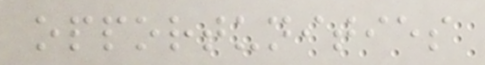opportunities
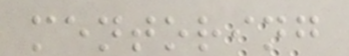mentoring
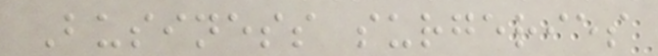Business surgeries
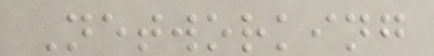Networking
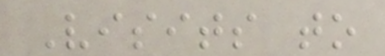Visits to
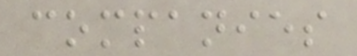companies
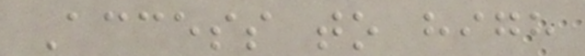Access to high
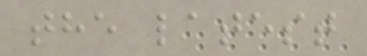the latest
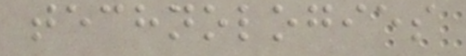technologies
